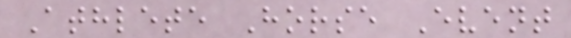Athlete Horse Event
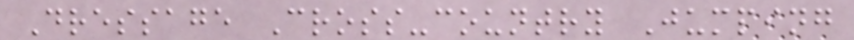Dressage Cross-country Jumping
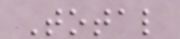Total
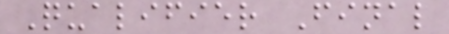Qualifier Final
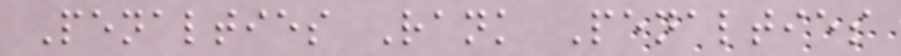Penalties Rank Penalties
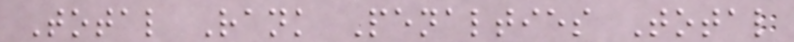Total Rank Penalties Total
